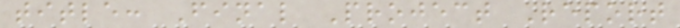title: Final Project Report
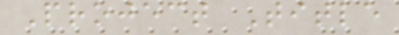Project Title
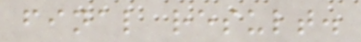final result.
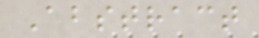Abstract
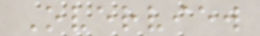Overview
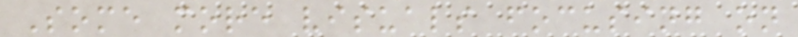Some more visuals focusing on
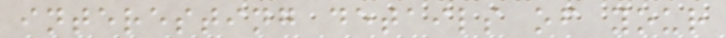interesting details of your
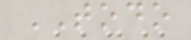TODO
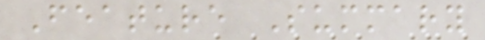Feature Summary
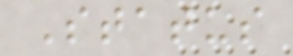Status
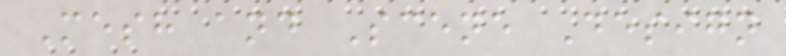Mesh and Scene Design
